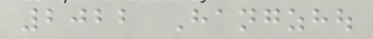2022 Hangzhou
